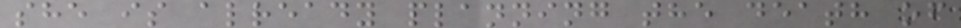she is already planning the death of
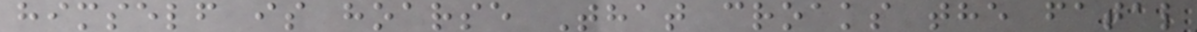himself is hoarse That croaks the fatal
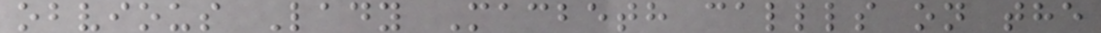obvious Lady Macbeth callls on the
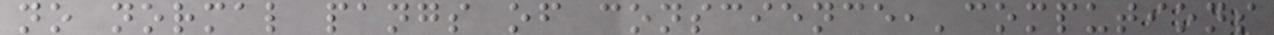no normal pangs of conscience,'computions
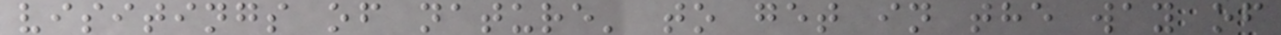visitings of nature' to get in the way of
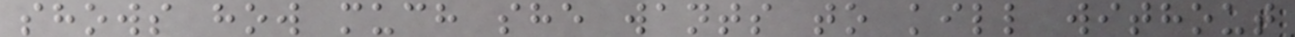shows how much she wants to kill without
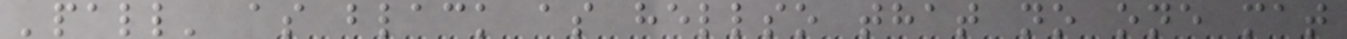'pall' as black as hellso that no one mat
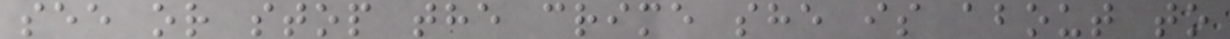see or stop the crime she is about to
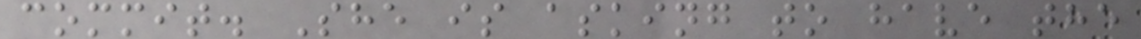commit. She is asking to have the
